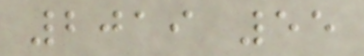2019 55
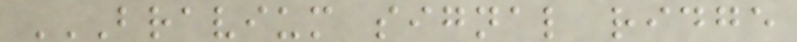BRAVIUM SIGNAL RIDGE
